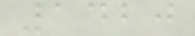1420
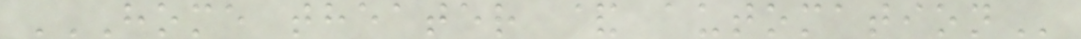HOME THEATER & AUTOMATION
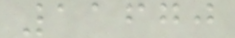11670
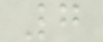7
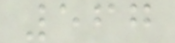567
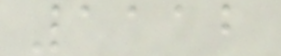1112
